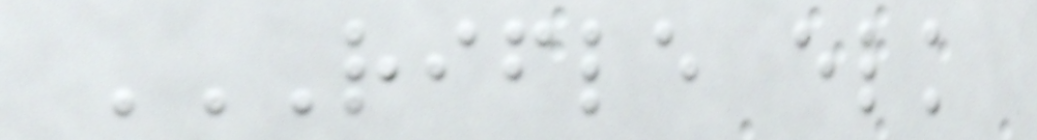RIFLE ELK
